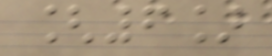[6]
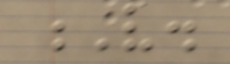V.
